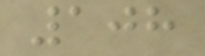108
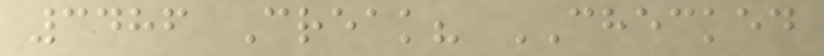3486 Creak? CHECKED
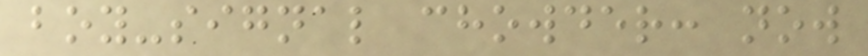boy-signal chowder: now
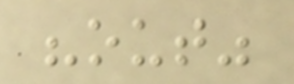"out"
